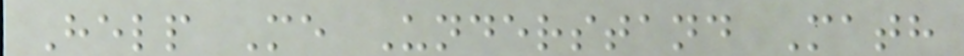Help Me Understand Math
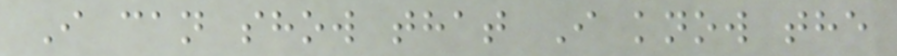I can show that I know the
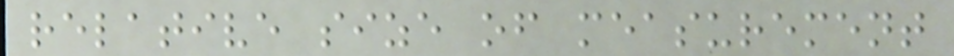relative size of measurement
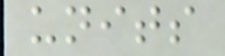units
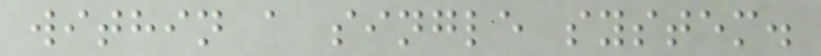within a single system.
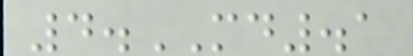4.MD.1
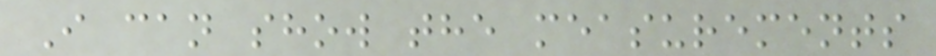I can show the measurements
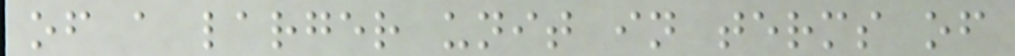of a larger unit in terms of
